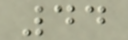44
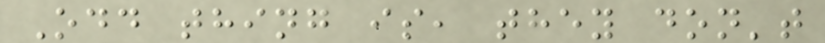Odd thing is, they don't
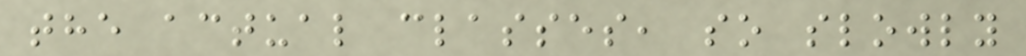the actual classes, so slowly
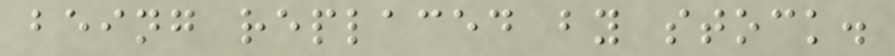being replaced by stock.
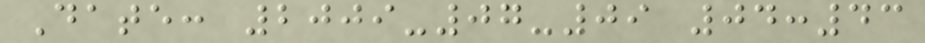Date: 2009-07-09 04:43
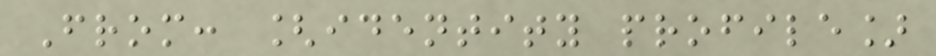From: [identity profile]
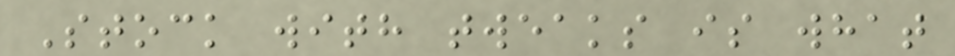Stock with tweaks is what
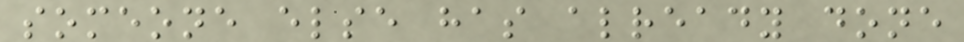someone else has already done
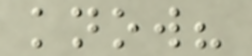know?
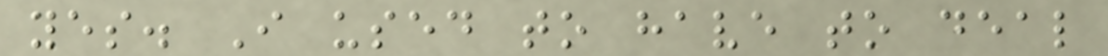yes. I used to have to deal
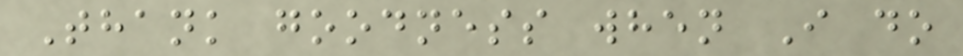Thank goodness when I do
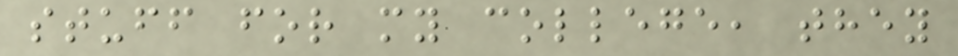stuff for my college, they
